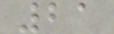21
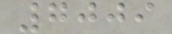7009
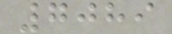7089
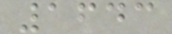1643
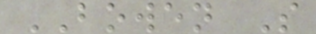BOWEN S
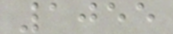1055
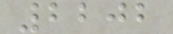2202
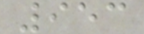953
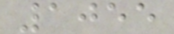1055
